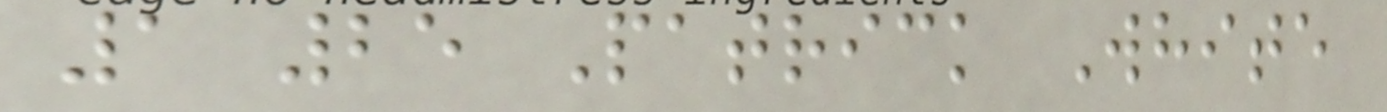1 25 Patrick White
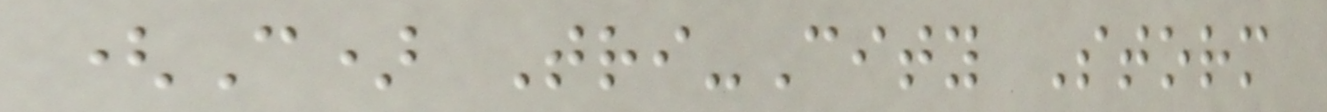(C) Tri-City Storm
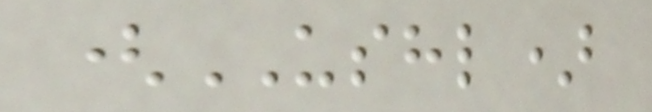(USHL)
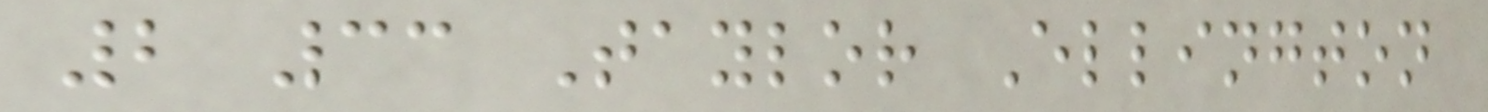2 33 Taylor Ellington
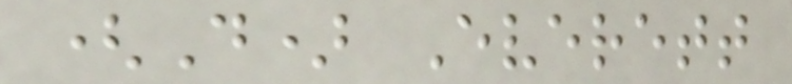(D) Everett
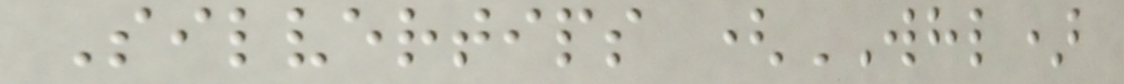Silvertips (WHL)
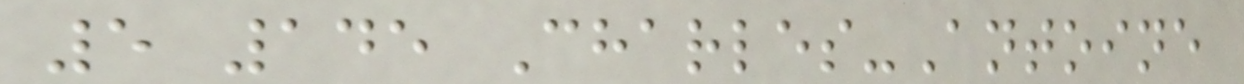5 145 Charles-Antoine
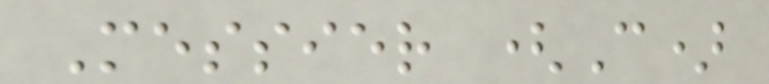Messier (C)
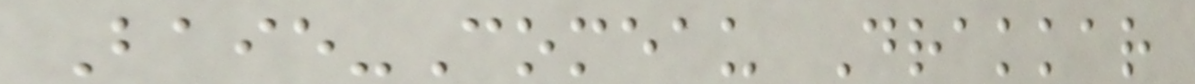Baie-Comeau Drakkar
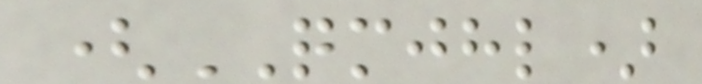(QMJHL)
